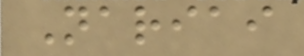Nariai
